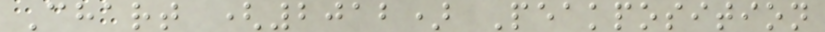Chart (2012) Peakposition
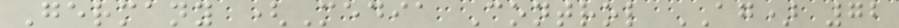Germany (Media Control AG) 72
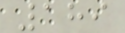189
